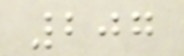207
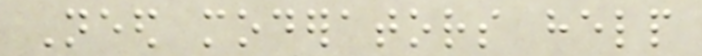Need moderators help
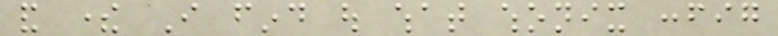and there I find out what whonix config
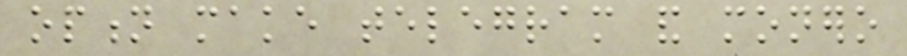option make telegram and monero
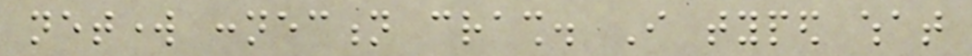network connection crash. I typed what
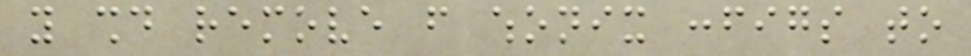you should remove from whonix configs to
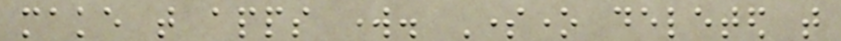make that apps work. Someone deleted that
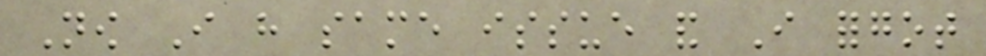Now I have same issue and I forgot
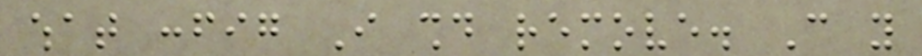what config I should remove. Can you
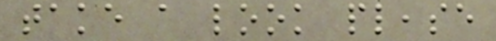take a look please
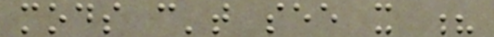mods can't see it ?
